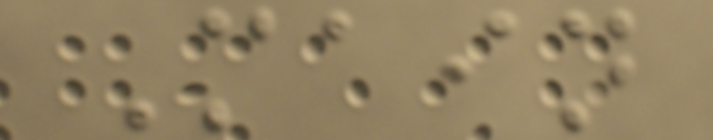Main
